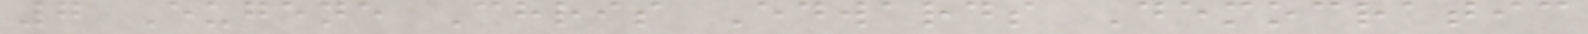7 Eugene Chris Edwards Democratic
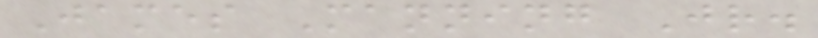James Manning Jr.
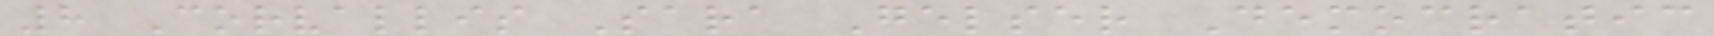8 Corvallis Sara Gelser Democratic
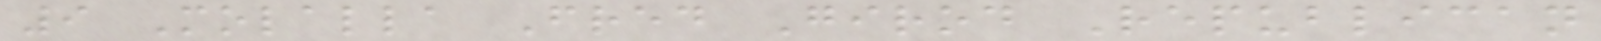9 Molalla Fred Girod Republican
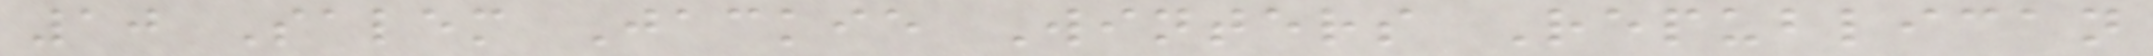10 Salem Jackie Winters Republican
